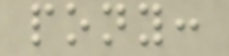pony:
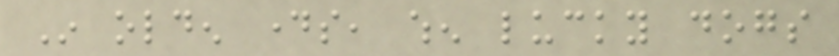In olden days, when lucky dogs
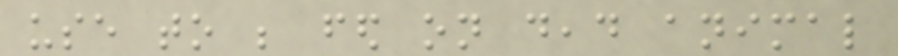use to be fed on dead animal
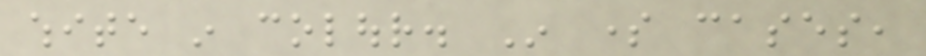white in colour. In some cases,
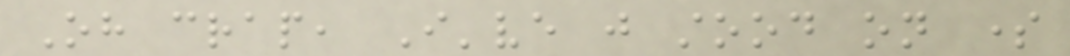Oh crap, I've just stood on some
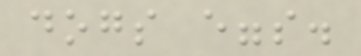dogs eggs.
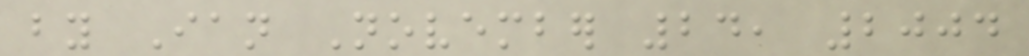by Ian November 24, 2004
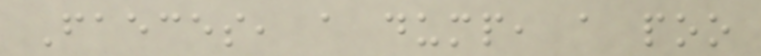Faeces, a dump, a poo
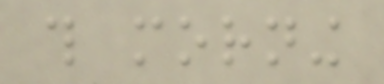this morning
